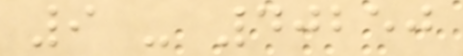9 - 40250
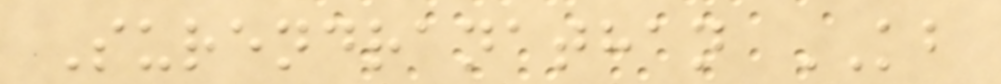Surendranathan KB
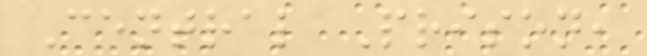Central Prison,
